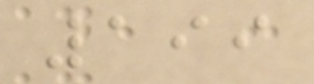199
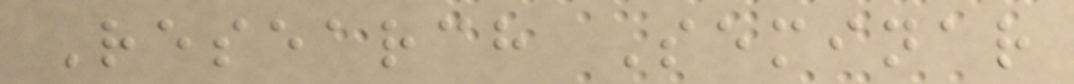Research Seminar
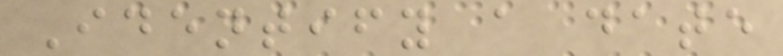Identify a date
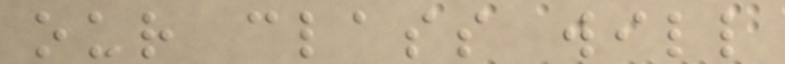our class will
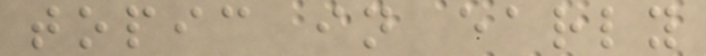topic in early
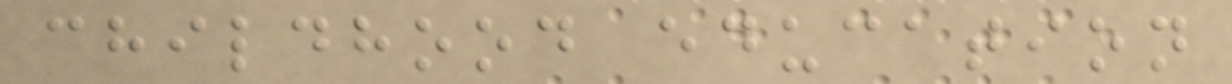childhood education
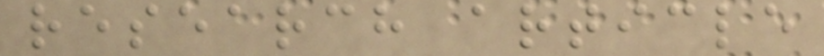research article
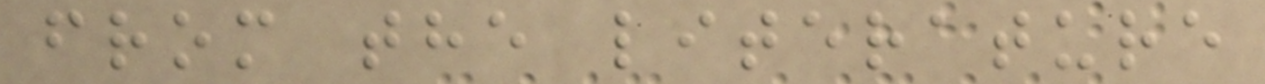from the literature
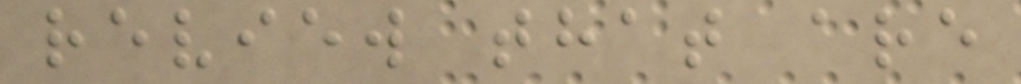review that are
